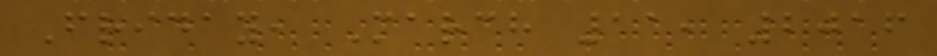Friday, March 11, 2016
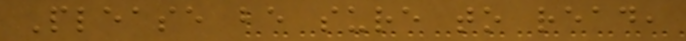Please be sure to read,
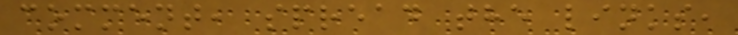comment, spread the links,
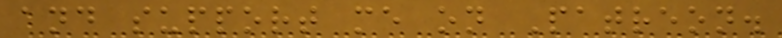and support me on Patreon.
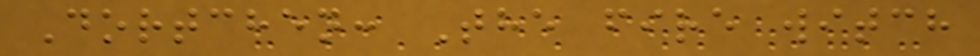Dortchen: The fire witch
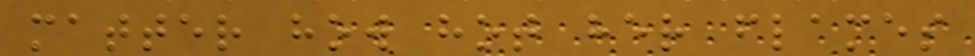matter how hot her flames
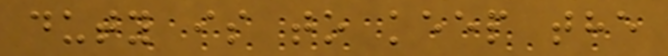duty is to keep the
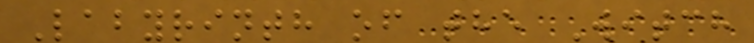Labyrinth of the Witch
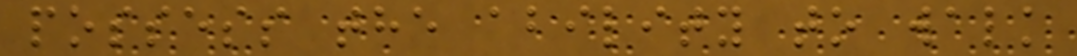possess the ability to walk
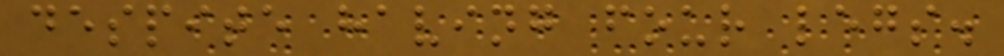despite having four legs.
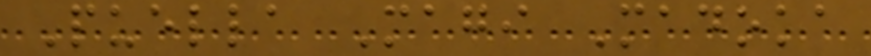Puella Magi Madoka
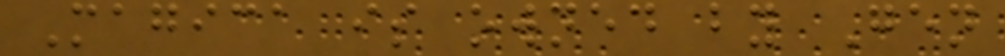Magica is owned by Gen
